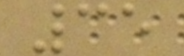35
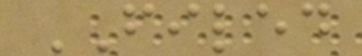FILED
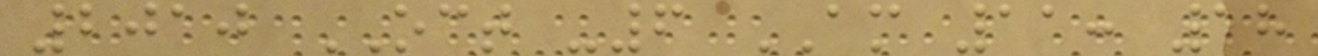2010 OCT -6 AM 11: 18
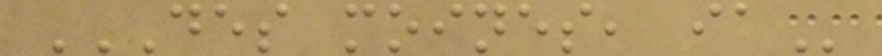DES MOINES, IA
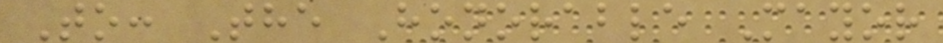To: The Honorable Mayor
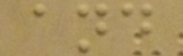and
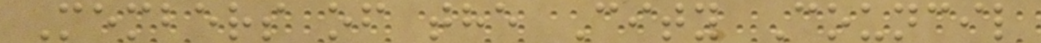Members of the City Council
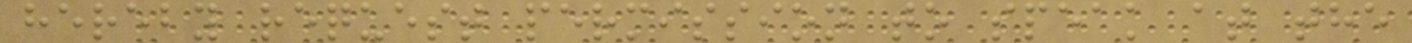hereby request permission to speak at the
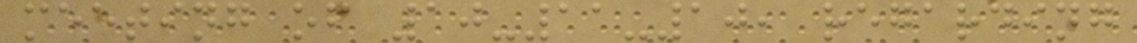meeting of 10-11-10, regarding
